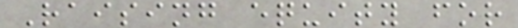Raising equity for
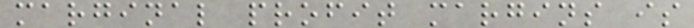marginal profit margins is
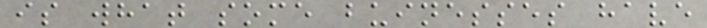is what some buinesses have
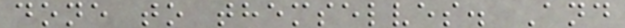done to themselves. And
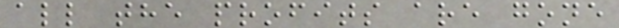all the profits are gone
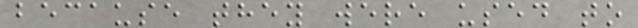because they were used to
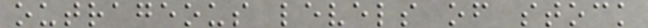outrageous levels of stock
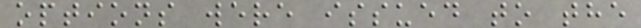options were issued to the
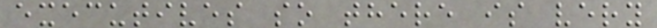executives so there is very
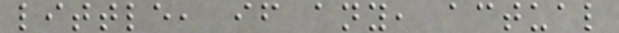little, if any, actual
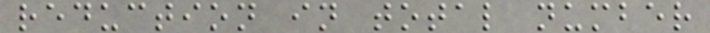reduction in total number
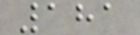181
